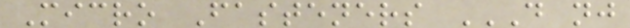Micro Fasteners D NJ
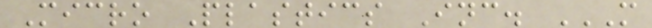Micro Plastics Inc. M
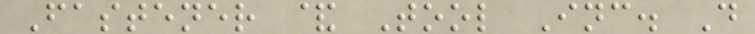Fastener & Tool Inc. D
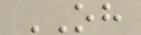OH
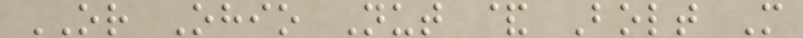OR Ohio Nut & Bolt M
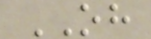OH
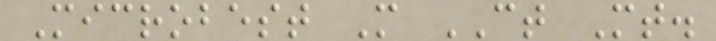Microbest M CT Mt.
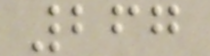267
